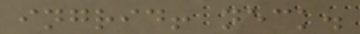ingrid! neck.
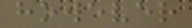however
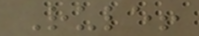Rule!
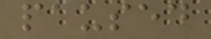paused
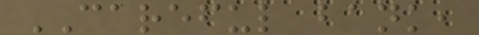CAREFUL bank,
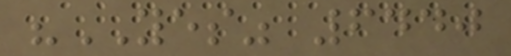"YES" 6440
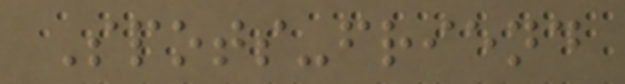Spots-friend
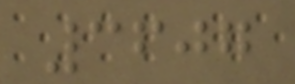3607
